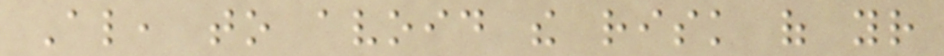Also, to avoid the risk of your
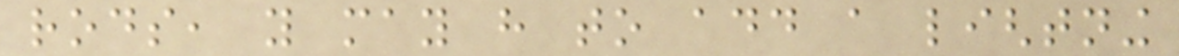rods, you may have to add a lightning
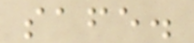safe.
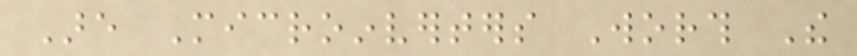Are Microinverters Worth The
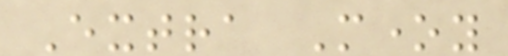Extra Money
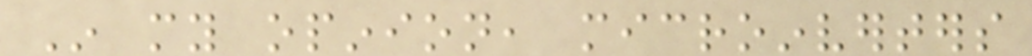In my opinion, microinverters
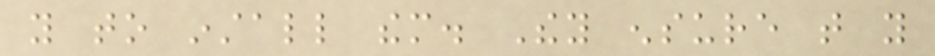you to install them. They ensure that you
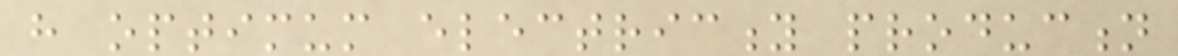have optimum electricity production
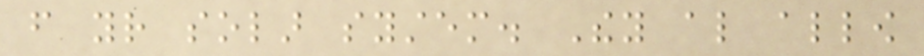from your solar system. They also allow
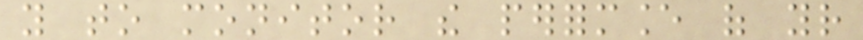you to monitor the performance of your
